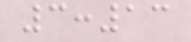3:13
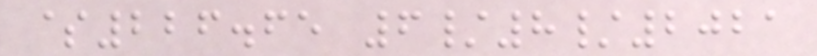$226.65 6/8/2021
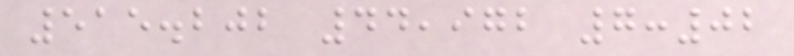515.202 44,972 7:02
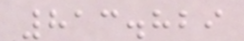813.829
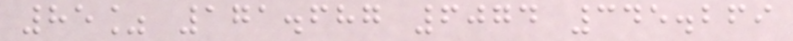85% 171.687 6074 345.269
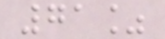71%
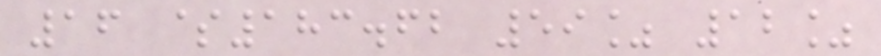16 $183.62 59% 12%
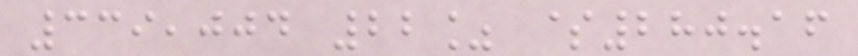339,004 22% $280.16
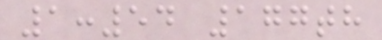1:54 177th
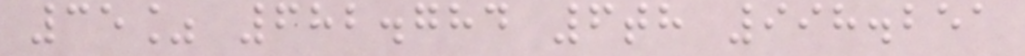35% 682.784 6th 998.251
